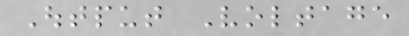Output Voltage
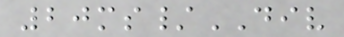20ms/DIV
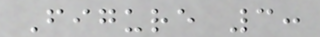Figure 3:
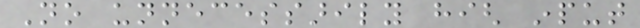No unnecessarily high input
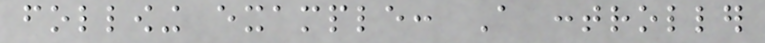following example: A controller
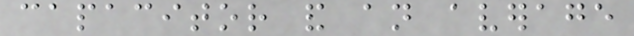capacitor and an average
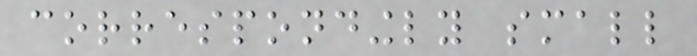correspondingly small
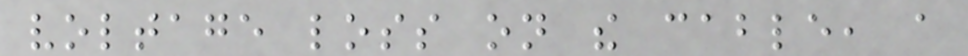voltage loss on the cable, a
